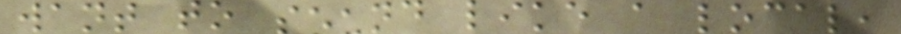want to sound like a local,
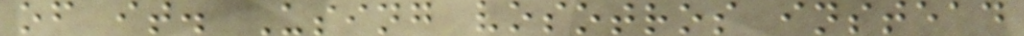of it. Using vosotros instead
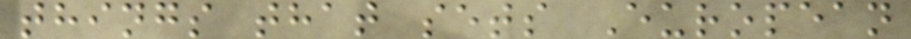things that sets European
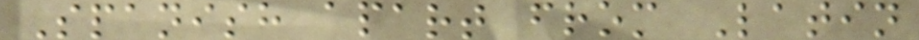Spanish apart from Latin
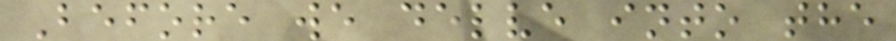Before we delve into the
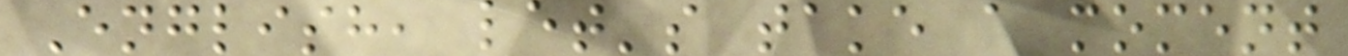English, let's take a moment
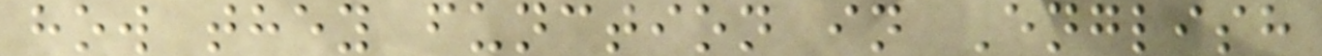how they function in English
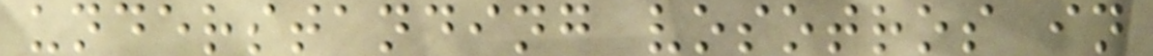understanding vosotros in
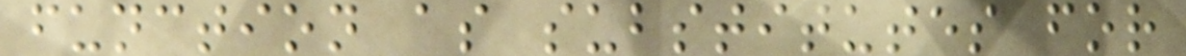function as substitutes for
